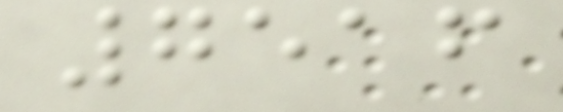7516
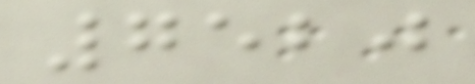7520
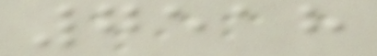7518
